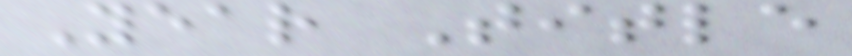Year Title
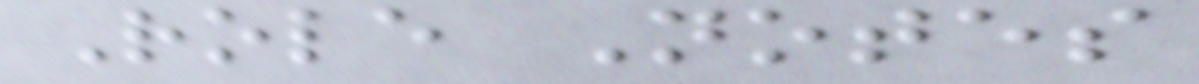Role Notes
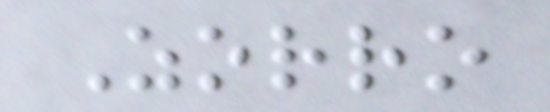Zorro
